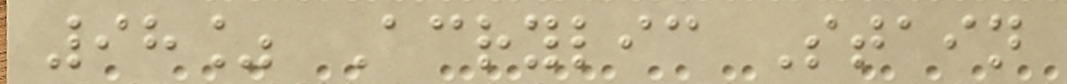98% Acrylic Stain
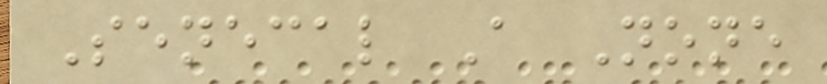Senecal A None
